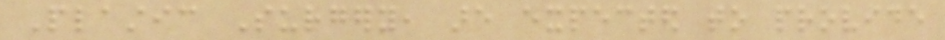Plastic Surgery, are expected to provide
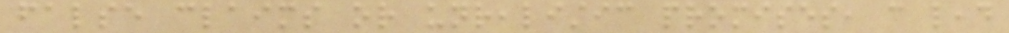false claims or unrealistic promises, can lead
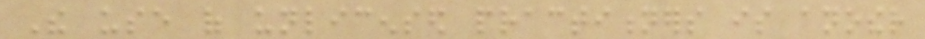The use of unlicensed practitioners is another
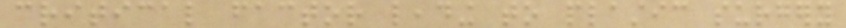critical factor leading to plastic surgery
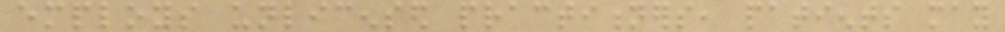employs unlicensed practitioners, patients may
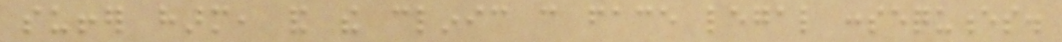suffer harm, and the clinic can face legal consequences.
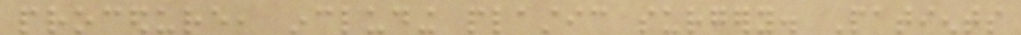procedure, including plastic surgery. Patients
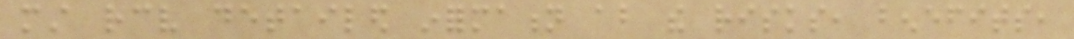must receive detailed information about the risks, benefits,
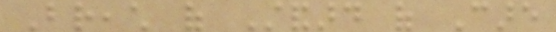Breach of Standard of Care
